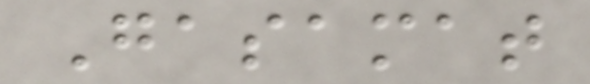Gasamat
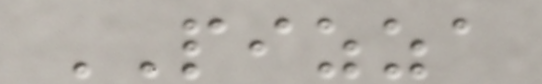PIZZA
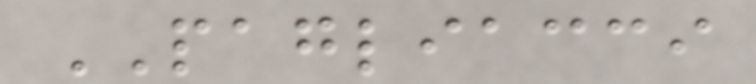PAGLIACCI
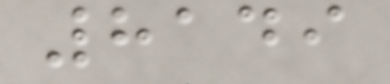8149
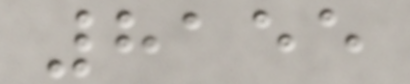8155
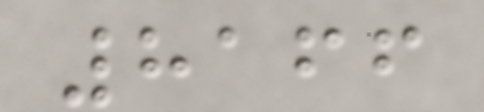8166
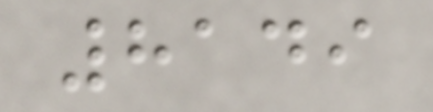8149
